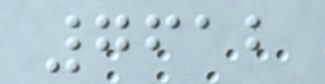7612
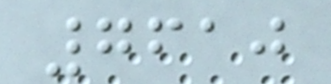7610
